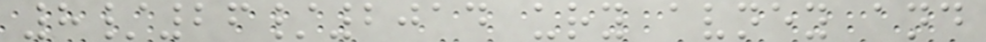8/26/2014 ury avney and
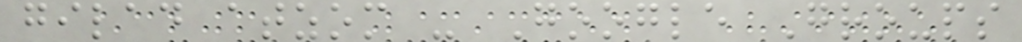gilad atzom - Google Groups
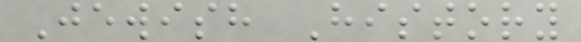Jewish History
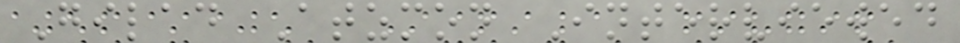Gilad Atzmon Interviewed
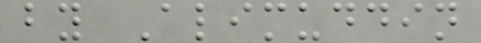by Alimuddin
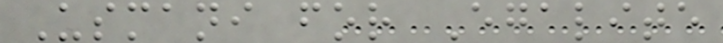Usmani for Egalite
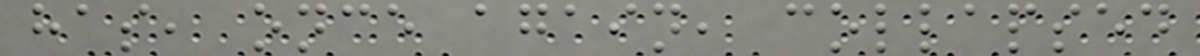has, once again, collapsed
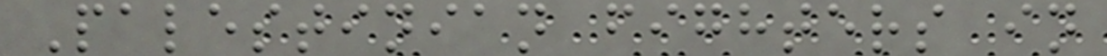Palestinian fighters in
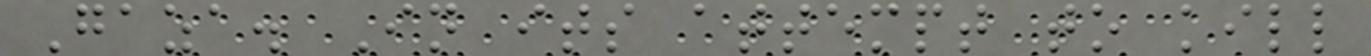Gaza. In its attempt to kill
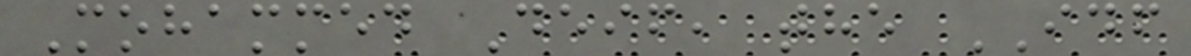Mohammed Deif, the IDF
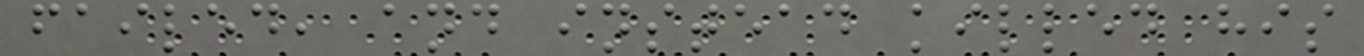failed, and instead killed his
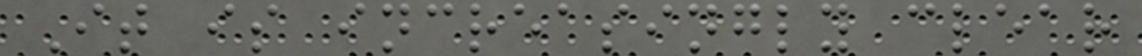It is increasingly clear
